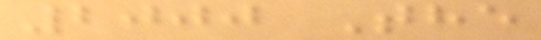2000 The
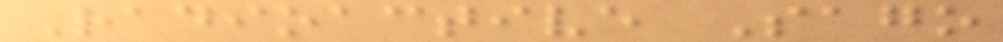Radioactive Sago
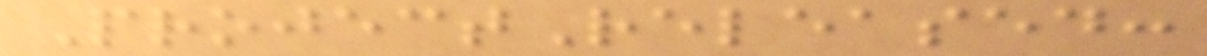ProjectReleased:
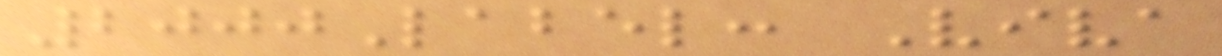2000Label: Viva
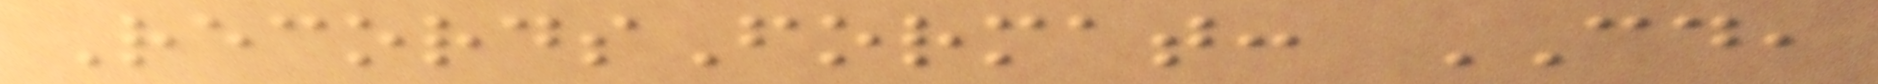RecordsFormat: CD,
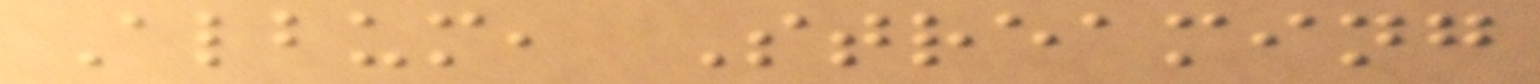Album, Streaming
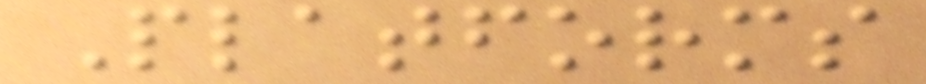Platforms
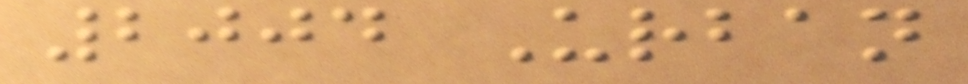2004 Urban
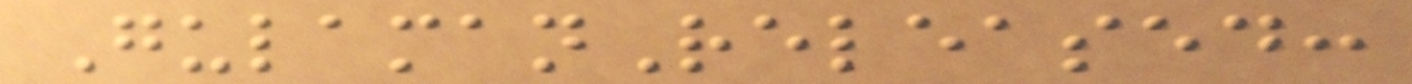GulamanReleased:
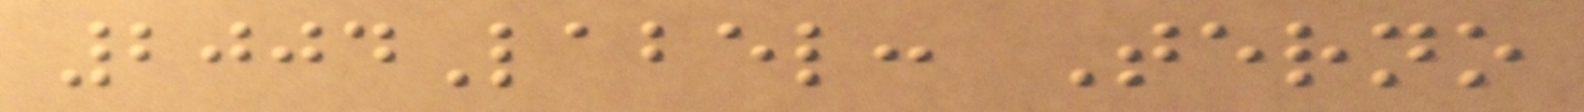2004Label: Terno
